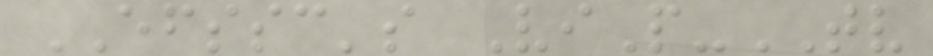EFSSC's ViP-TV
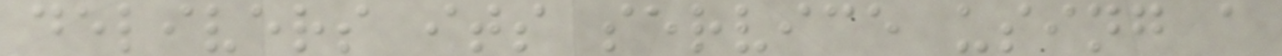delivers its service using a
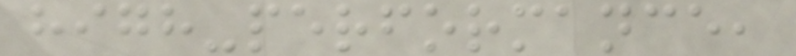high-performance,
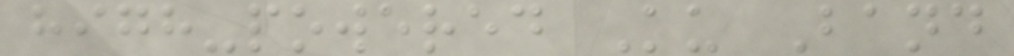high-powered Ku Band
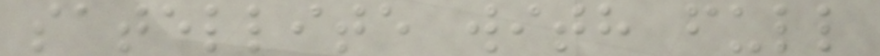satellite with full
